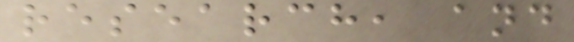research, and
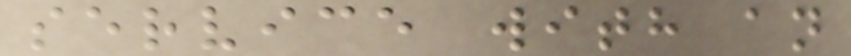service with an
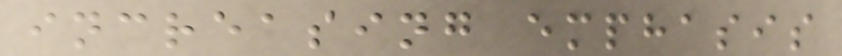increasing emphasis
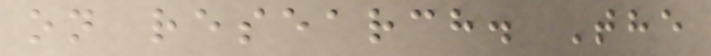on research. The
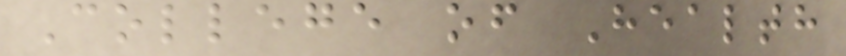College of Health
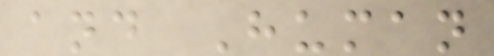and Human
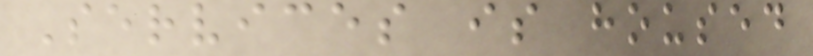Services is housed
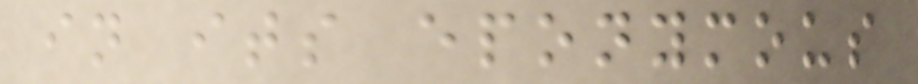in its eponymous
